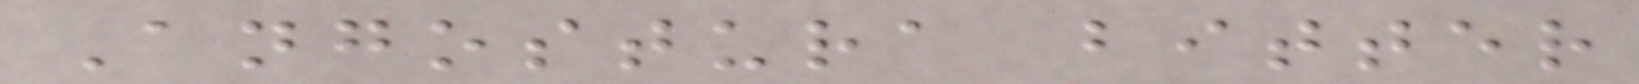Angostura bitter
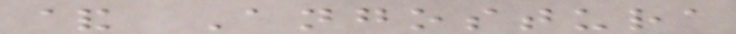& Angostura
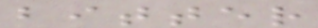bitter
